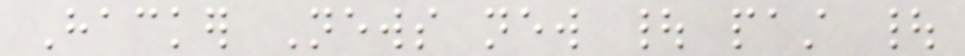Hacker News new | past |
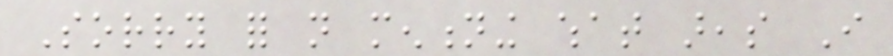Sorry for not mentioning what areas I
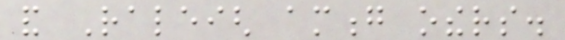and Raleigh among others.
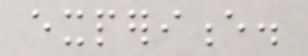experience.
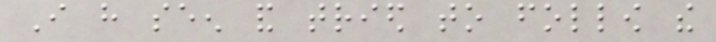I have seen and tried to follow the
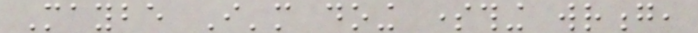Maybe I'm doing something wrong,
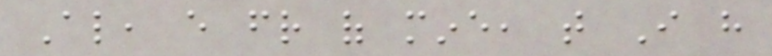Also, every friend of mine, that I have
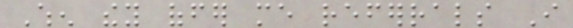When they offer me referrals I
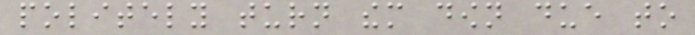politely turn them down due to
